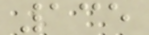135
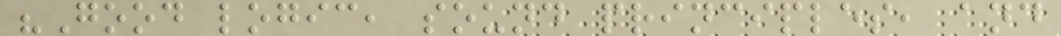"Good logic, sound principles, and
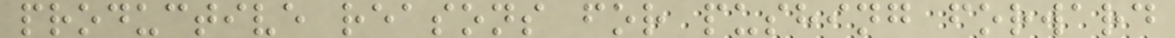productive reasons for pushing forward
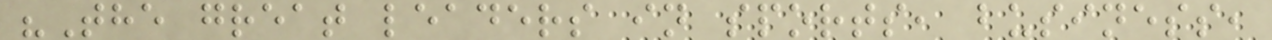"The great leaders in sports, business,
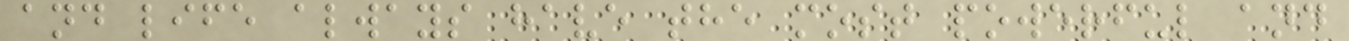and life always have the most powerful and
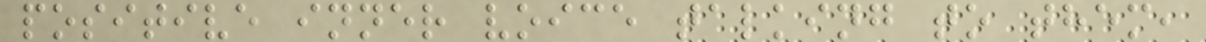positive inner voice talking to them,
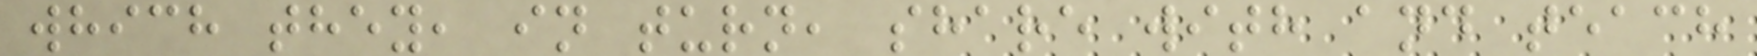which they, in turn, share with and teach
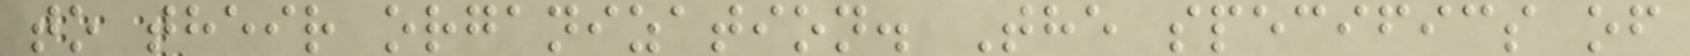to their organization. The specifics of
